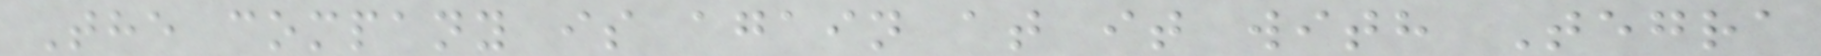The company is again at it with Tegra
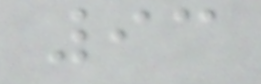93
